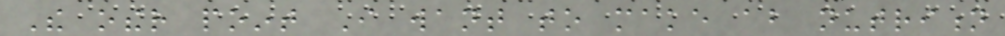The other point I want to make about nutrition
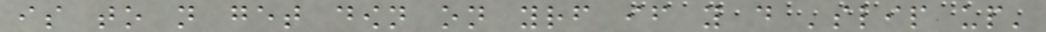is to not get down on yourself if you do 'slip up'
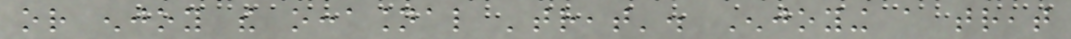or enjoy the occasional 'treat'. Enjoying a treat
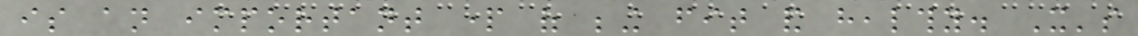is an important part of being fit and healthy. It's
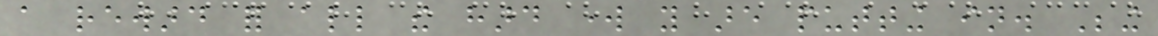a reward for all the hard work you are putting in. Being
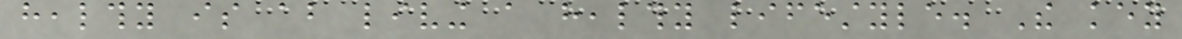healthy is about living a healthy lifestyle. The key
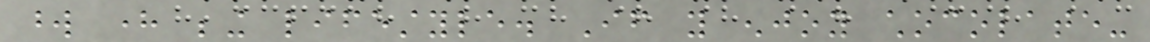word here being lifestyle. If you enjoy chocolate-
